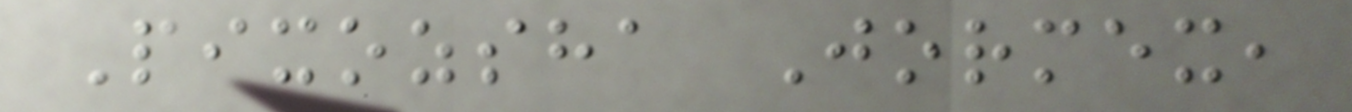Pixozsha Jormex,
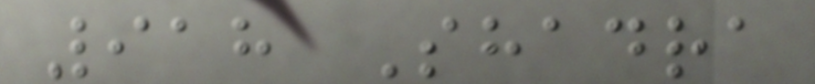918 Shadra
